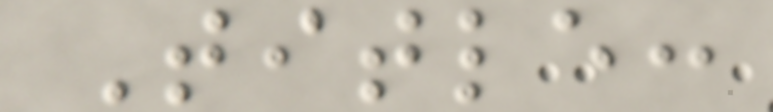Title:
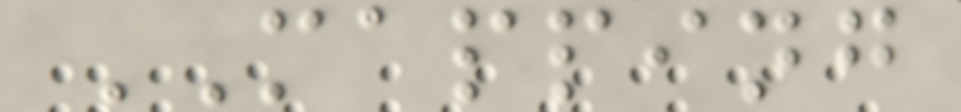MAPPING
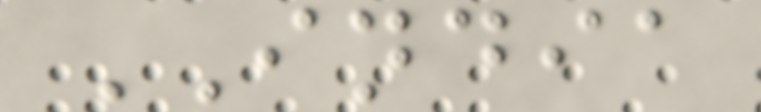INDIA
